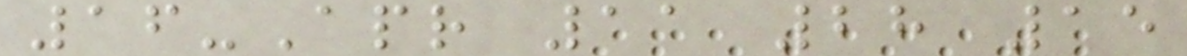16-Apr 11 28 15
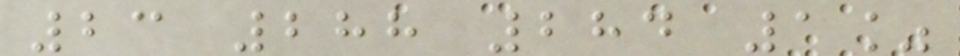23 288 284 1%
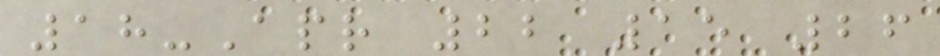18-Apr 22 15 26
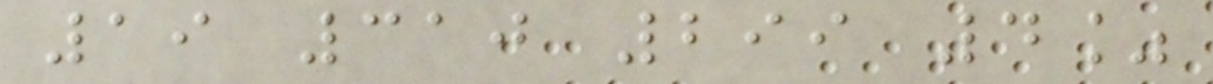19 310 299 4%
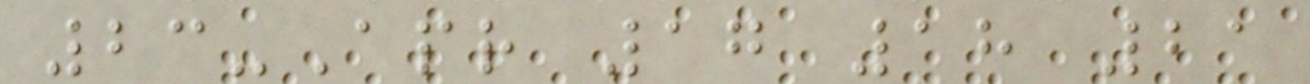23-Apr 17 18 21
